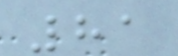81
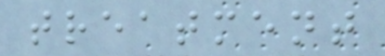treatment
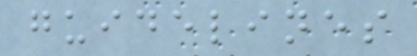guidelines
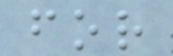for
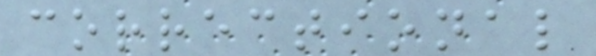correctional
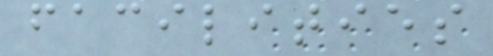facilities
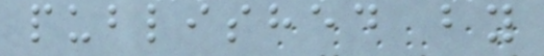published by
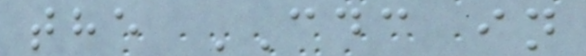the CDC in
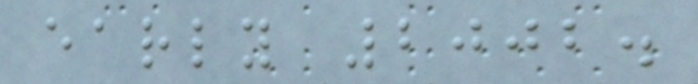early 2002.
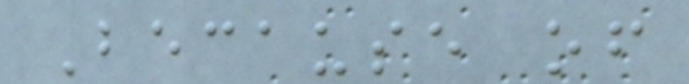Because of
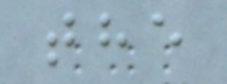the
